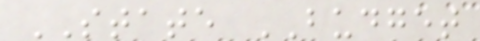STATE BUDGET
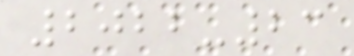2022-23
